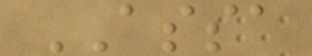ASSA
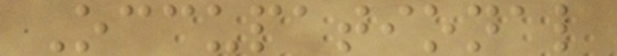Occupational
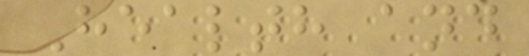Health and
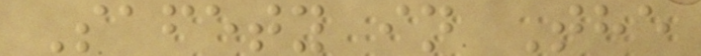Safety in The
